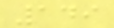149
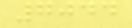7044
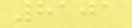8101
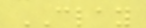CLAY
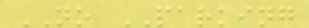NO PARKING
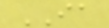IA
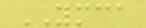YMCA
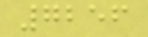7256
